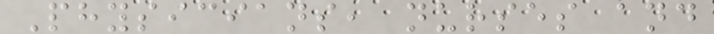Physicians, nurses and
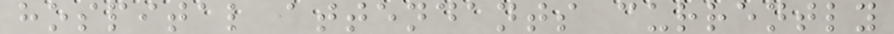hospital attendants currently
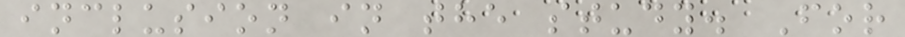inclusion in the study. For
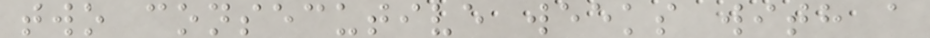two consecutive weeks with a
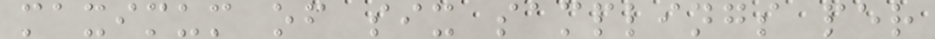maximum of six samplings per
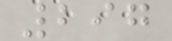297
